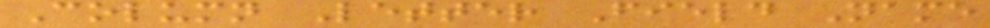Column Letter Field Name
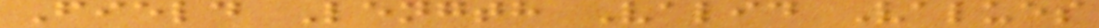Field Length Valid Values
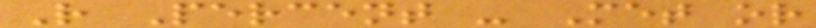R Percent - Met or
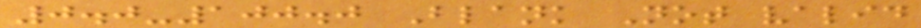0.0-100.0 Blank Not valid
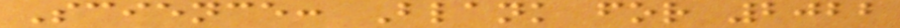Science: Blank for 2022
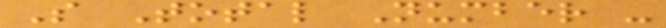S Total Number -
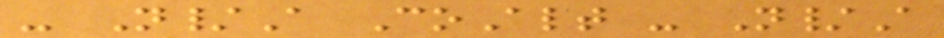- N/A CoAlt - N/A
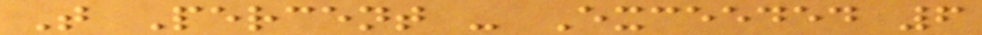T Percent - Exceeded 6
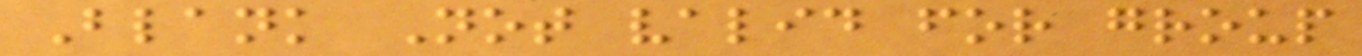Blank Not valid for group
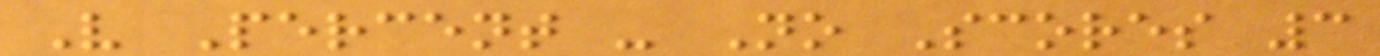V Percent - No Scores 3
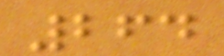264
